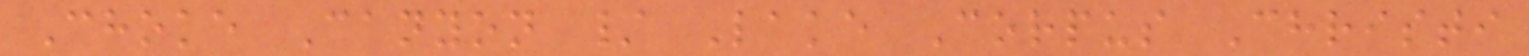Choke Canyon / Lake Corpus Christi
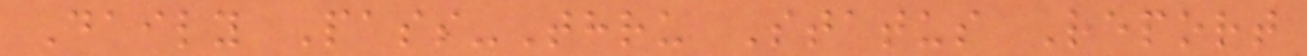Daily Pass-Thru Status Report
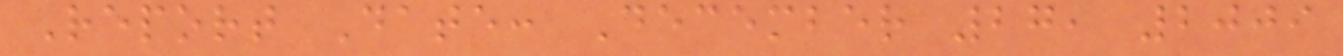Report Date: December 27, 2009
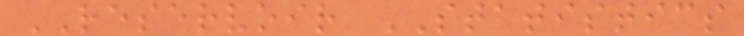RESERVOIR STATISTICS
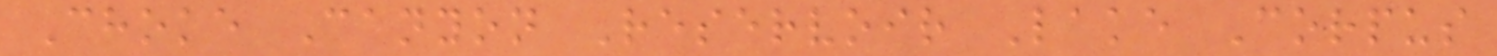Choke Canyon Reservoir Lake Corpus
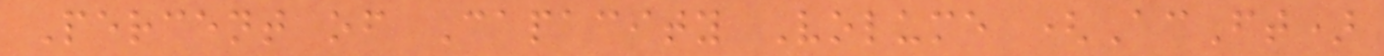Percent of Capacity Volume (AcFt)
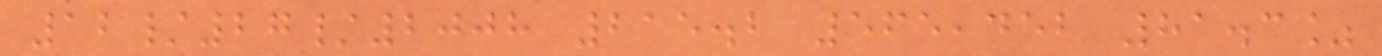12/27/2008 215.2 565,452 81.3%
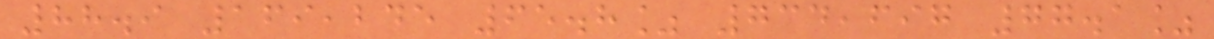88.9 169,245 65.8% 734,697 77.1%
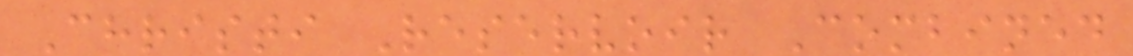Christi Reservoir Combined
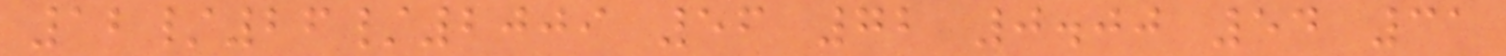12/26/2009 56 72 0.00 54 31
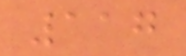117
